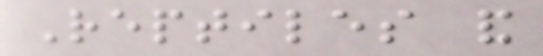Reptiles and
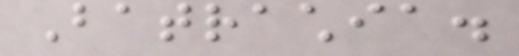Batrachia.
